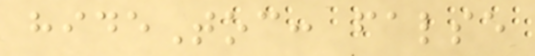hideToc: false
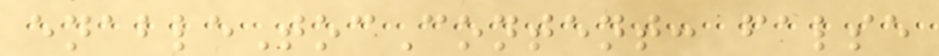enableTocContent: false
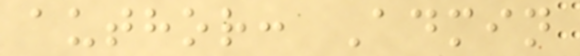author: Admin
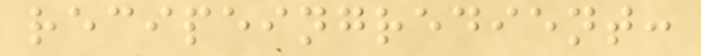recipeingredient:
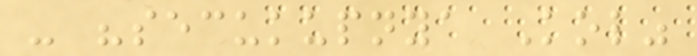- "secukupnya Kol"
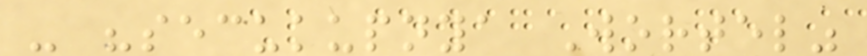- "secukupnya Wortel"
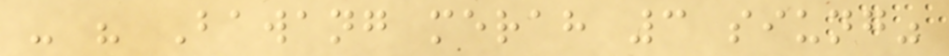- " Bawang merah 3 siung"
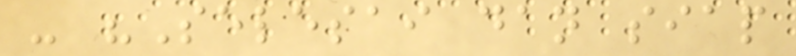- "Selesai dan siap
